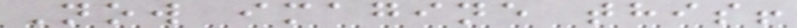Now imagine this!
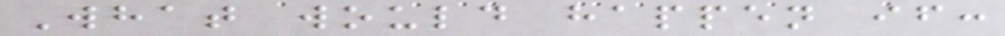What would happen if:
